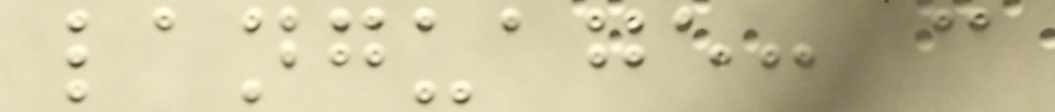language: c
